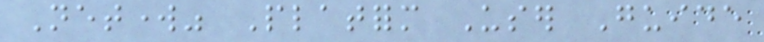Network" Platform User Guide
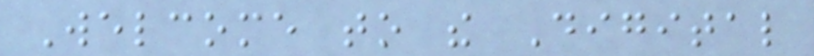Welcome to the Digital
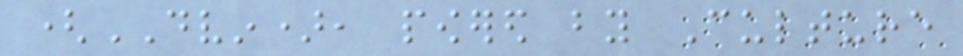(DVIN), powered by Culture
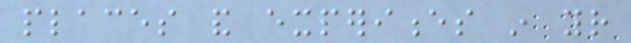places and experiences in your
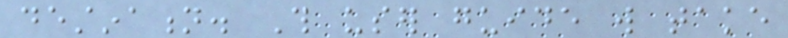destination. This user guide will take
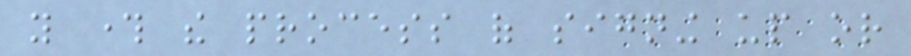you through the process of signing up or
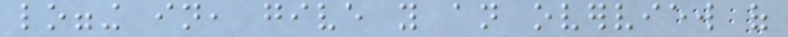logging in, give you an overview of
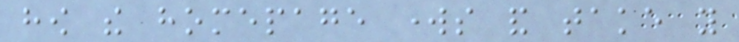how the homepage works and take you
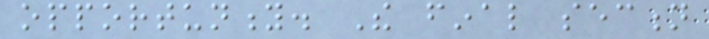opportunity. The final section
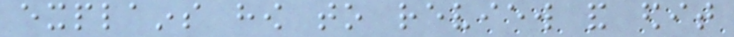explains how to review and edit
